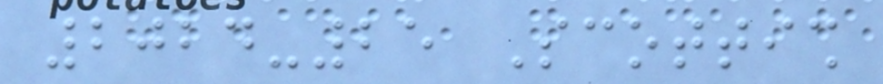2024-25 Scottish
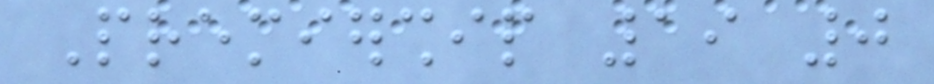Premiership 19 0
